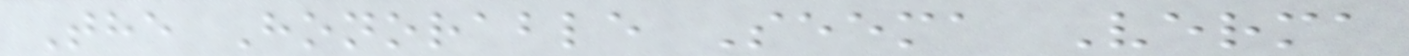The Honorable Seema Verma
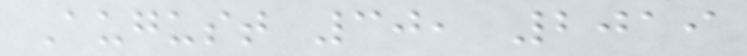August 30, 2019
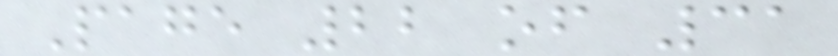Page 22 of 31
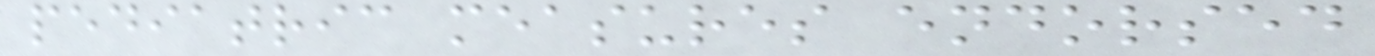pediatric measures endorsed
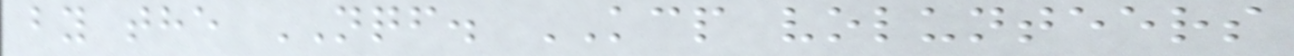by the NQF. KCP volunteers
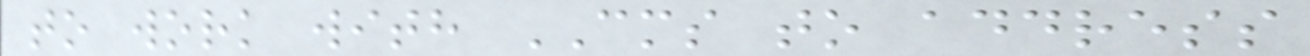to work with CMS to address
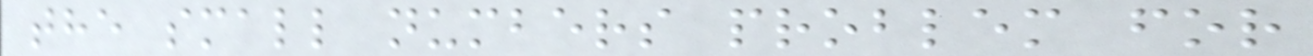the small numbers problem for
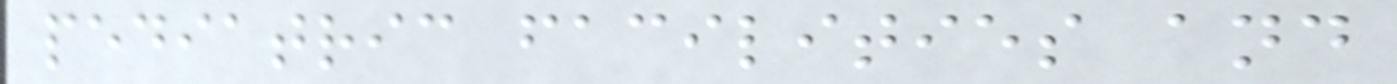pediatric facilities and
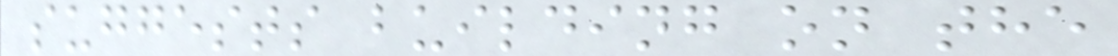suggests building on the
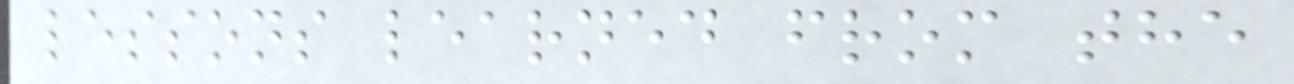lessons learned from the
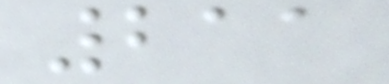211
